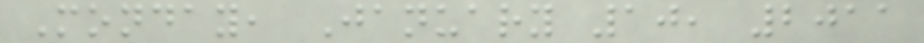Monday, January 10, 2011
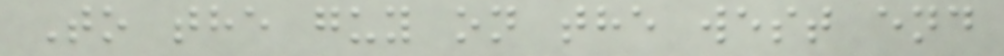To the guy on the west end
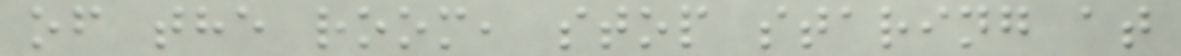of the room, stop staring at
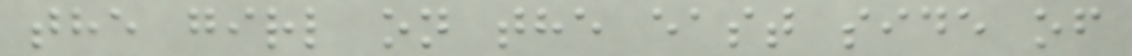the girl on the east side of
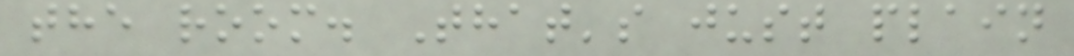the room. That's just plain
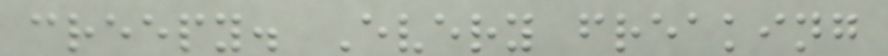creepy. Every freaking
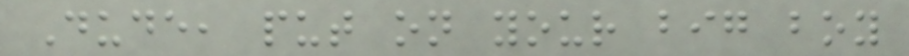Dude, put on your big boy
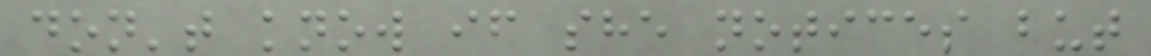don't know if she notices but
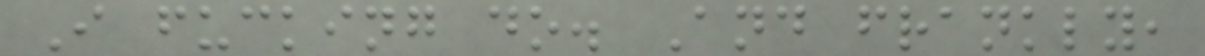I fucking do. And frankly,
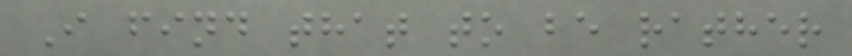I find that to be rather
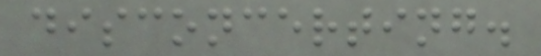disconcerting.
